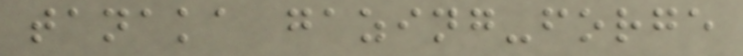tanaka gazing-forge
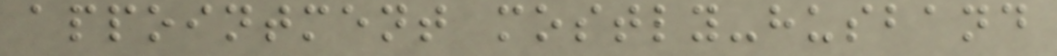appointment mostly-husband
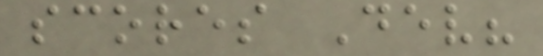scores Dev?
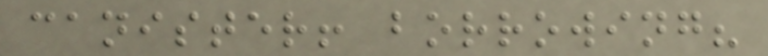canister! borrowing?
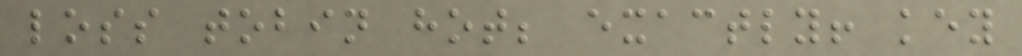loss tobin hot; exactly! key
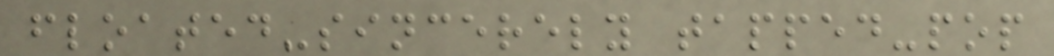floated-sincerely tapped-pop
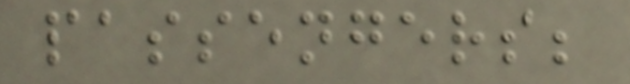passengers;
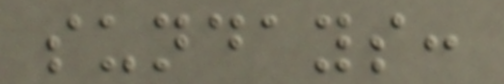sundays:
